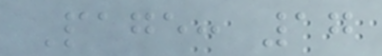Page: 17
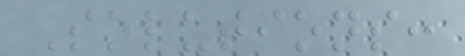Solutions:
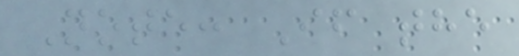Note: If the
